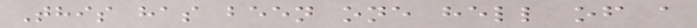This has been one hell of a
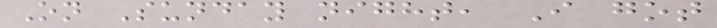On Sunday night, I got
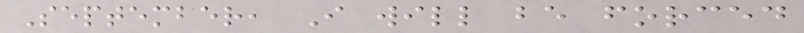September, I will be forced
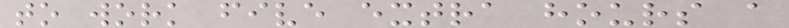to work five extra hours a
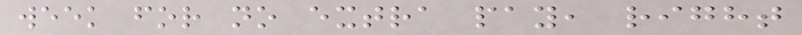week for no extra pay, right
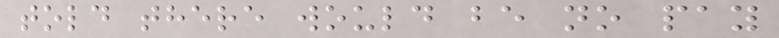told there would be no pay
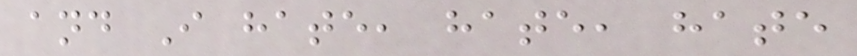and I hate, hate, hate
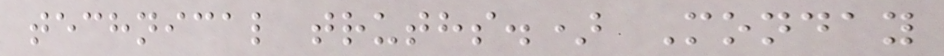technical truths.) Monday
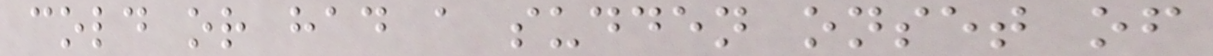cold or had a sudden onset of
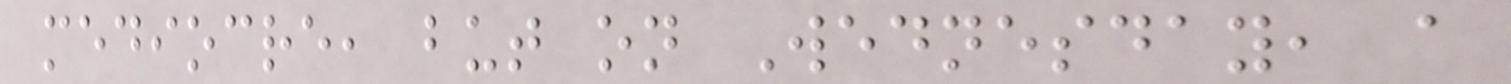mediocre, but on Wednesday, a
